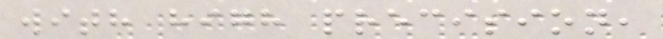with high precision,
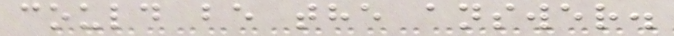could be the answer.
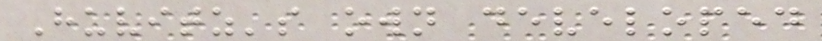Huvitz's own developed
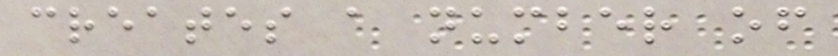creates a number of
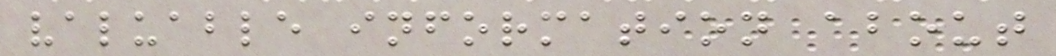valuable information about
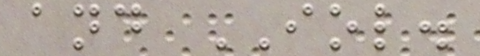and IOL.
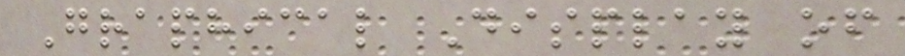Graphical Display of
